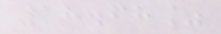18.68%
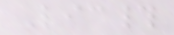Lic#
